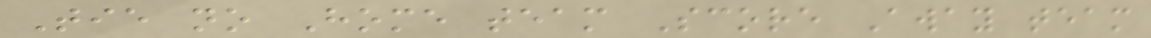Tie no Home team Score Away team
